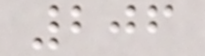206
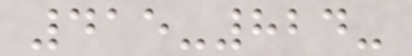415-824-
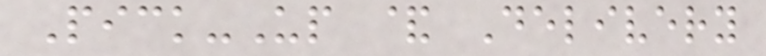Pick-Up & Delivery
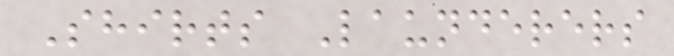Shirts Launderers
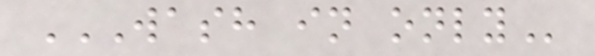WASH IN ONLY
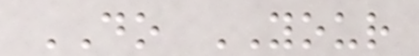DO YOUR
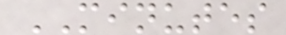MINUTES
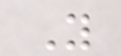Y
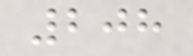208
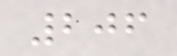206
